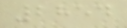2854
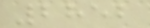2852
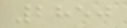2850
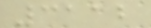3112
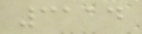3114
